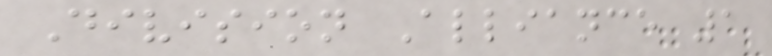Division Alliance 1
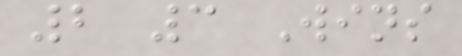2 3 Wins
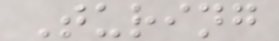Turing
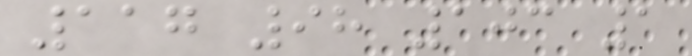117 98 103 1
